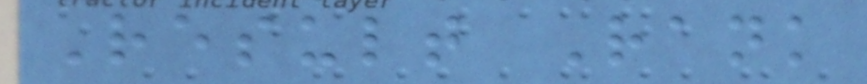Result Rank
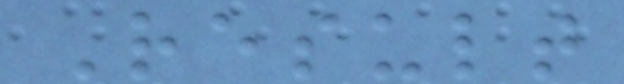Result
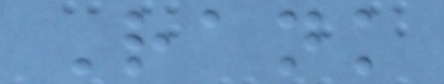Rank
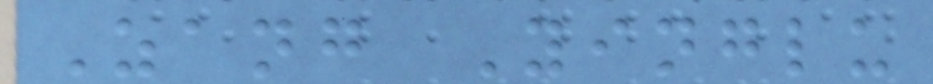Zang Yinglu
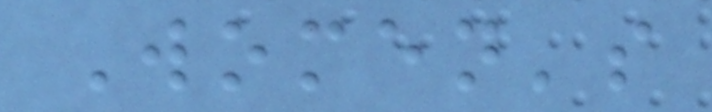Women's
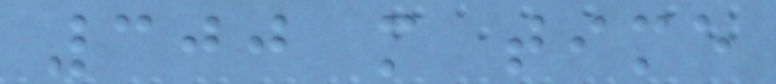300 m time
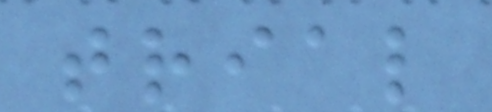trial
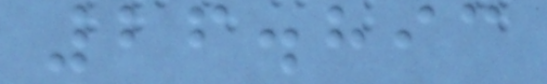26.893
